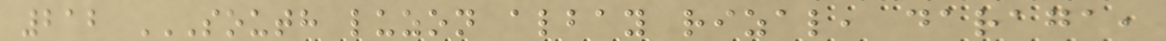212 SOUTH LUZON ALBAY RIZAL, DARAGA,
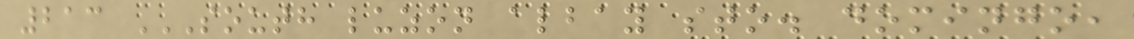213 SOUTH LUZON ALBAY STO. DOMINGO,
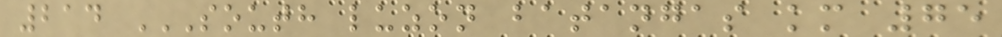214 SOUTH LUZON BATANGAS KM 75
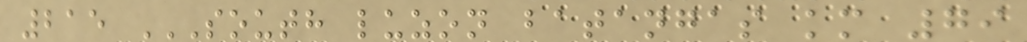215 SOUTH LUZON BATANGAS KM 79
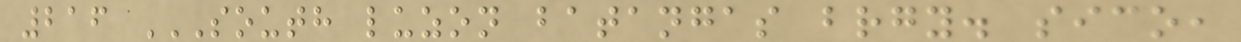216 SOUTH LUZON BATANGAS BRGY. SICO,
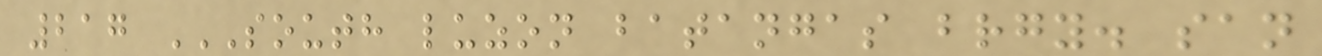217 SOUTH LUZON BATANGAS BRGY. SAN
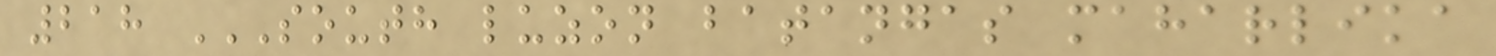218 SOUTH LUZON BATANGAS MAHARLIKA
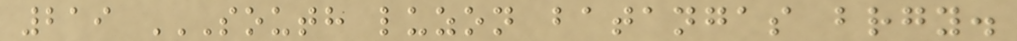219 SOUTH LUZON BATANGAS BRGY.
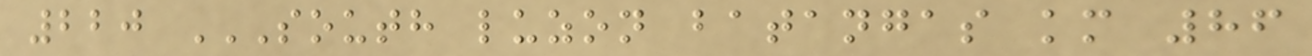220 SOUTH LUZON BATANGAS KM 86
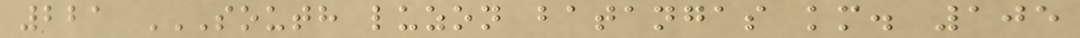221 SOUTH LUZON BATANGAS KM. 105
